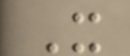X
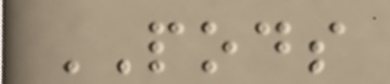PODS
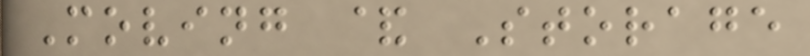Moving & Storage
